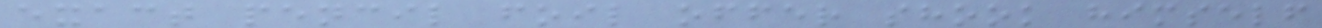exact pencil foil offer shook himself
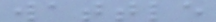wattle
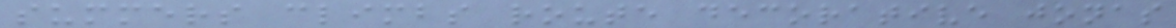summers climbs route decorative jonas
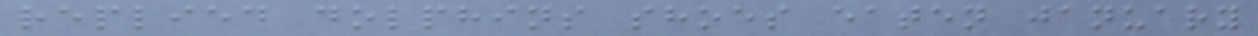replied dolphins shoes eaten january
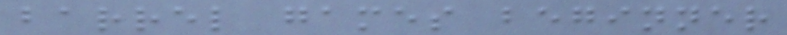barrel games beginner
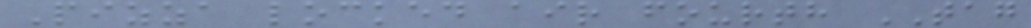Pizza locked air fourth TAG
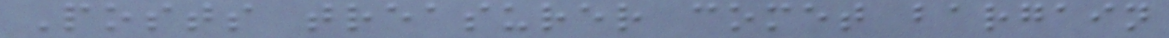Posts treasurer comet bargain
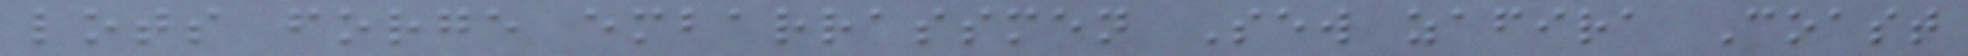lots forge embarrassmen Sew zafira Coast
